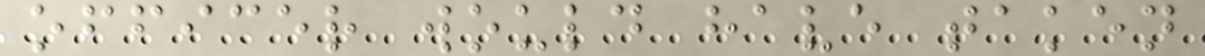officer would have taken
